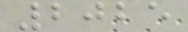2025
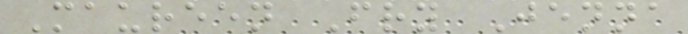Maureen Fry Jenna
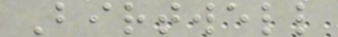Birtwell
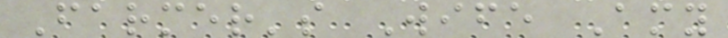Farmer's Wife Amy
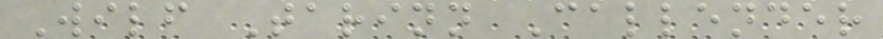Wilf Tarinn Callender
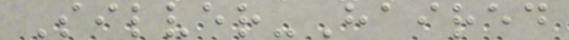Silver-Haired
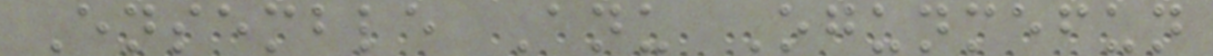Ensemble Anu Ogunmefun
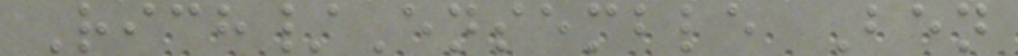Rich/Ensemble Ben
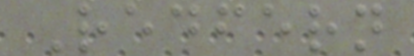Redfern
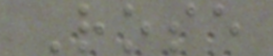Rose
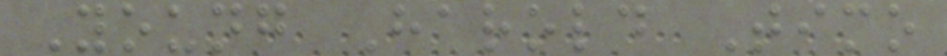Young Harold Timo
